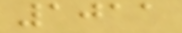1011
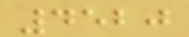4520
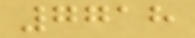7718
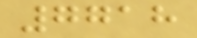7718
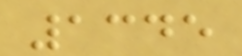1345
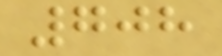708
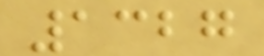1327
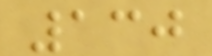130
